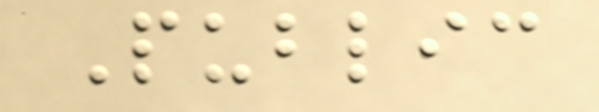Public
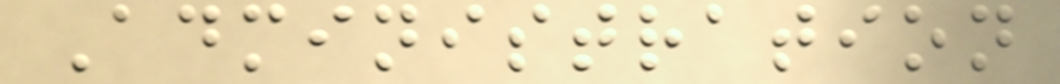Administration
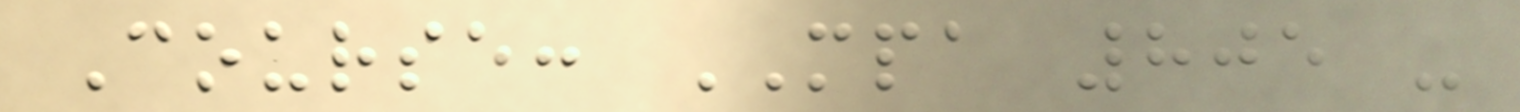Course: MPA 805 -
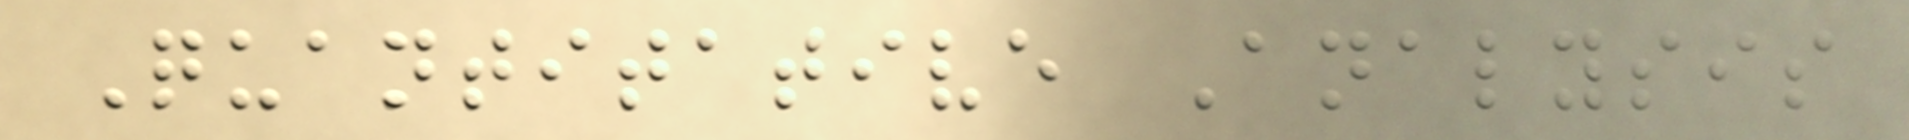Quantitative Analysis
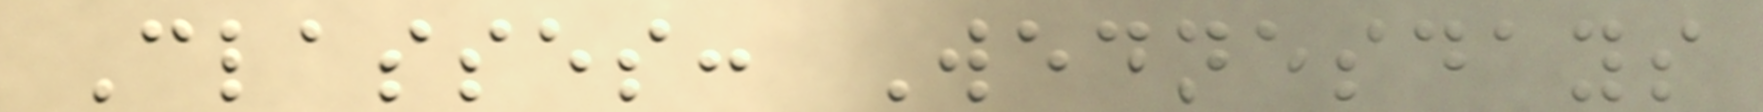Classes: Wednesdays
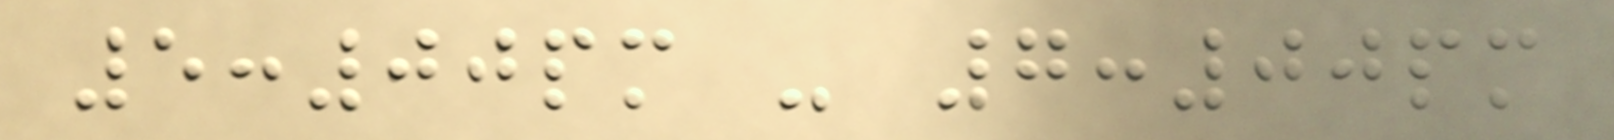5:00pm - 7:00pm
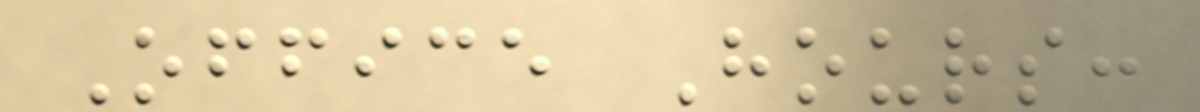Office Hours:
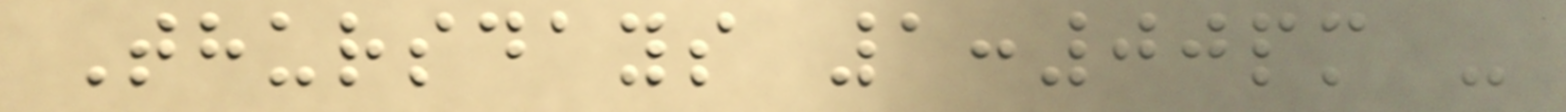Thursdays 1:00pm -
